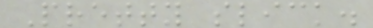Pretty slick.
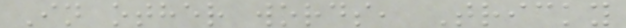In other words, Tricky
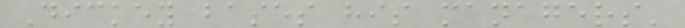Dickey bases his managers'
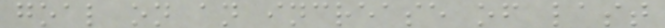goal on an increase of last
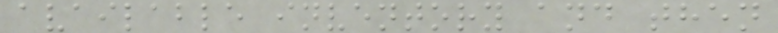available inventory and then
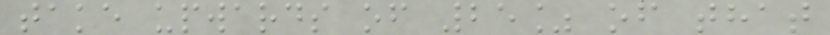take upwards of 25% of that
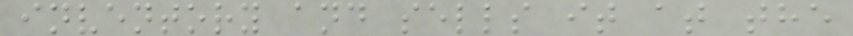inventory and sells it at the
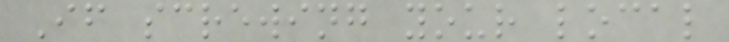If screwing your local
